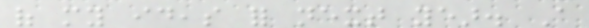of my ideas for next year. A
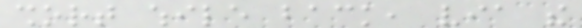short while back, via the
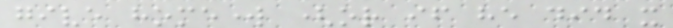give homework (or if he did it
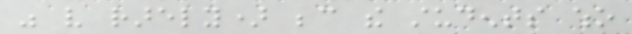was very rarely) because the students who
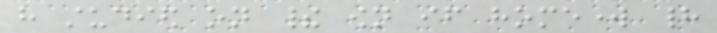have studied on their own if homework had
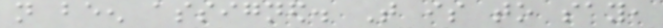not been assigned. That is to say,
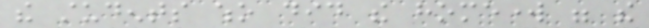the students who did the homework were the
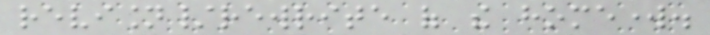revision/rewrite of the homework.
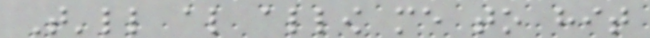That'll also allow me to hit
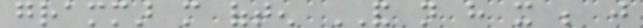grammar more often AND not have it be just
